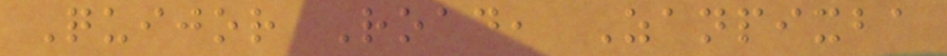Quijor Road, Zanpixba
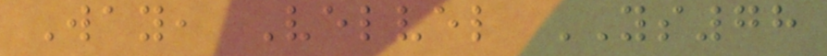Way, Velvel YS78
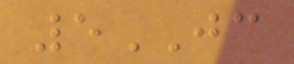5JC
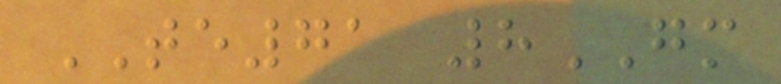TE71 8GM
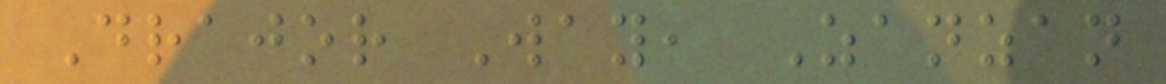Drajor Way, Zanzan
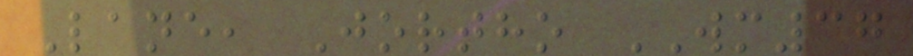Lane, Jortho WM37
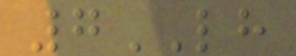7LH
